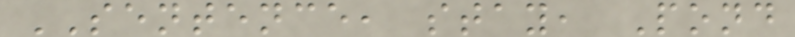SENTENCE, stay, Pond
